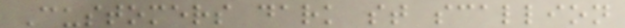Customers dark st scallion
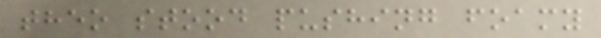theo stood pushing foamy
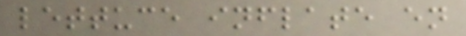lettuce inflate en
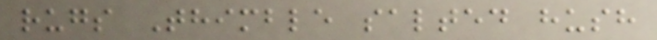rugs Thimble salted hush
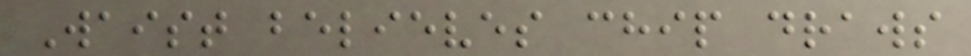Waist believes chip draws
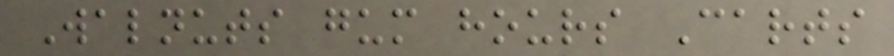Walnuts gum hours Carts
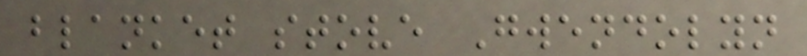blanket stove Gwendolyn
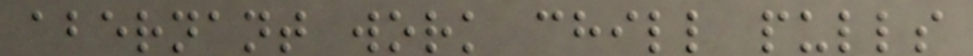abernant work chill pulls
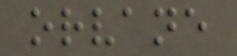orvane
